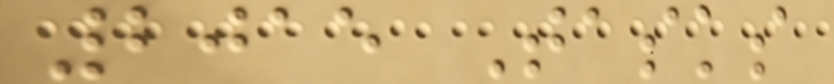2015 Tasks
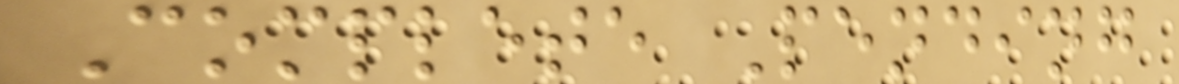Complete Pending
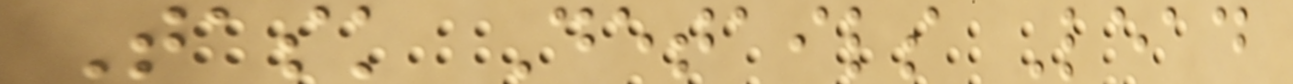Task Details Lead
